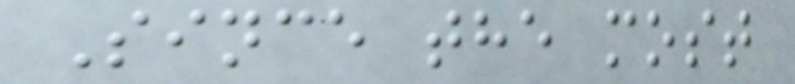Since the most
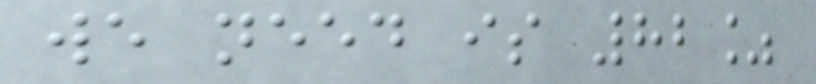we need is 82%
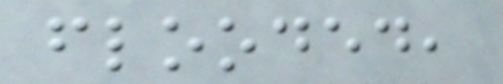flooded,
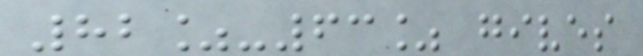82%-63% gives
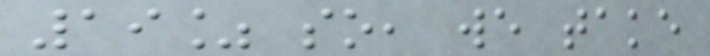19% so, we take
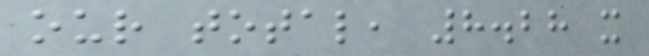our total, 8.28 x
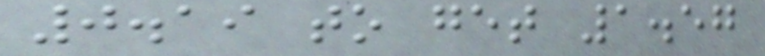0.19 to get 1.57
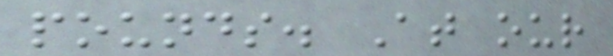pounds. At our
